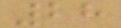28
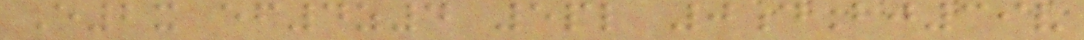E2x ef4z4 5pl 0dBj39v
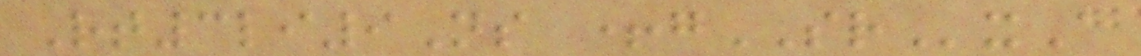Rt3li9Ns +gSRxA
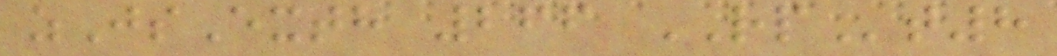zJsExth 266 RPt8
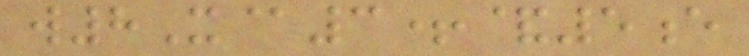w8X@3+&5e
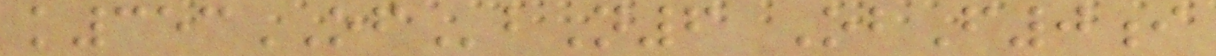k353OFbN6 ObF0i
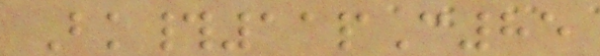Bk#11pC85
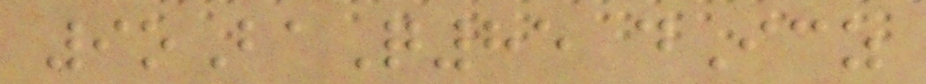9oBaQ85 dIcz
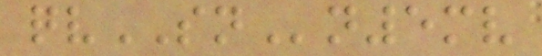qvSNn5mv
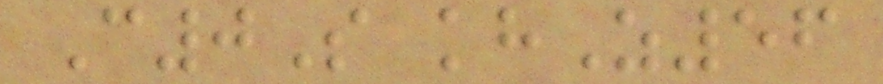C0S khZ56
